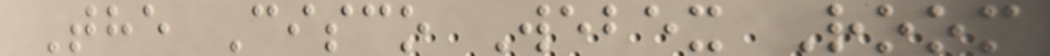The Cisco Webex Room
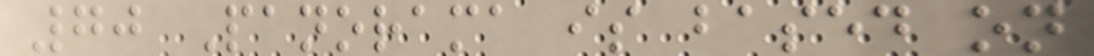70 Panorama is based on
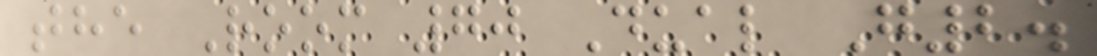the Room 70 Dual G2.
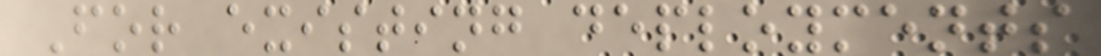For existing deployments
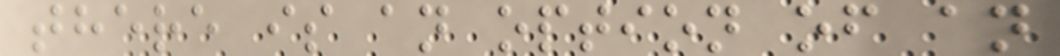there is an option of an
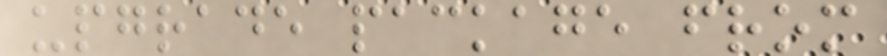upgrade package from
